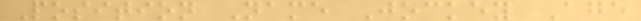Position Name Jockey Age
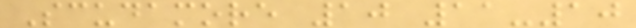Scudamore 10 11-10
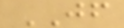JF
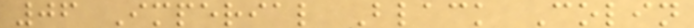06 Imperial Black Colin
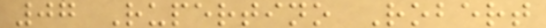07 Rupertino Robert
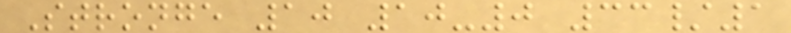Stronge 10 10-0 33/1
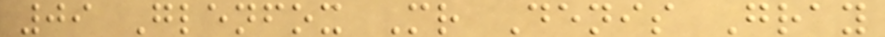09 Glenfox Mr Denis Gray
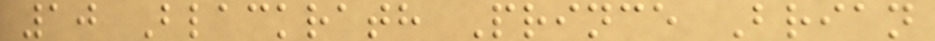10 Blackrath Prince Brian
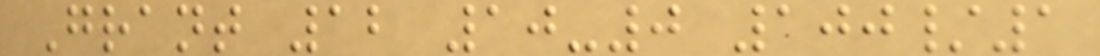Grant 12 10-0 100/1
